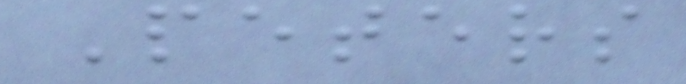Peters
